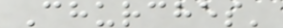Churches'
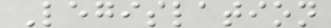Legislation
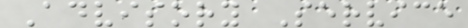Advisory Service
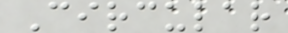Circular
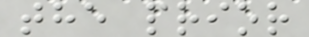the prior
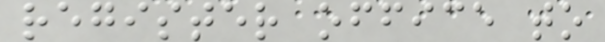register office to
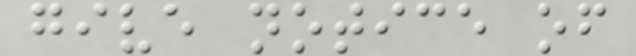give notice of
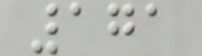171
